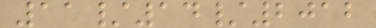11/14/2012
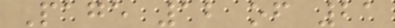Page 12 of 21
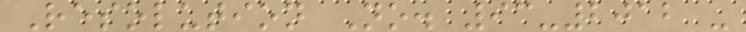Resolution No. 93-2012 -
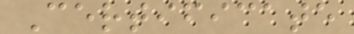Certificate
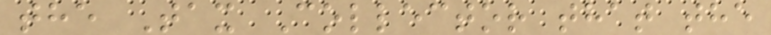the Tax Collector that the
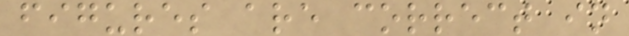figures are correct in
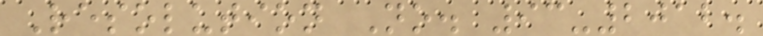Resolution No. 93-2012.
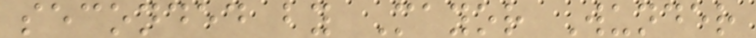seconded by Mayor Wunder
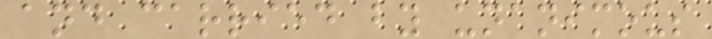and carried by unanimous
